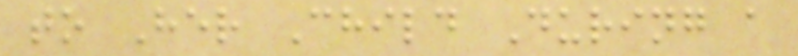to Her Child During a
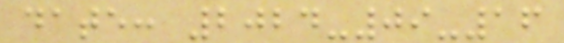date: 2024-09-16
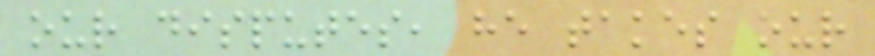our disputes, he takes our
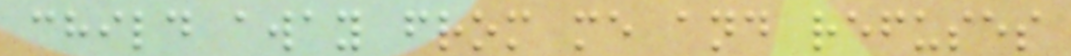child away from me and refuses
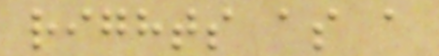rights as a
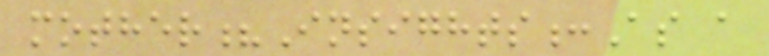mother?Insights:As a
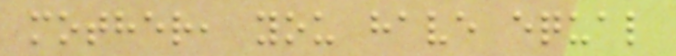mother, you have equal
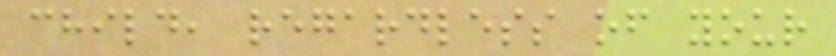child, regardless of your
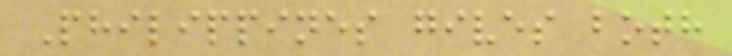Philippines gives both
